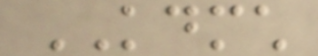KDMCH
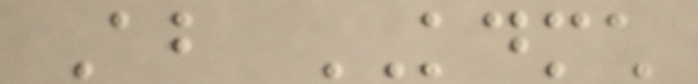About KDMCH
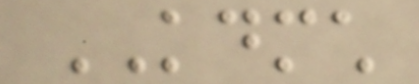KDMCH
